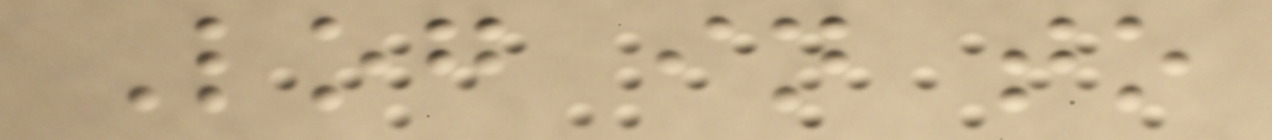Log in to
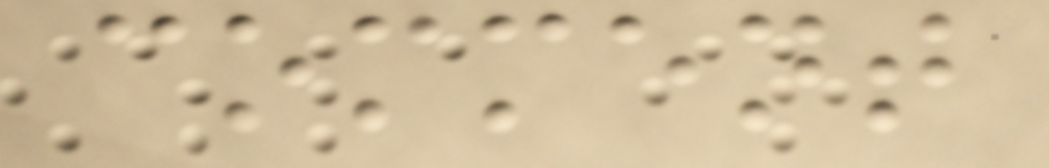comment
